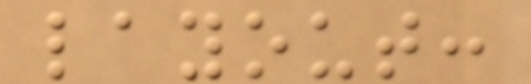layout:
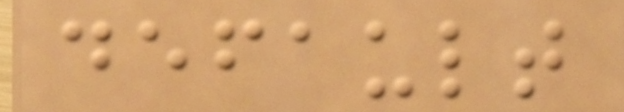default
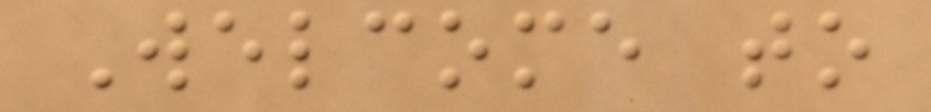Welcome to
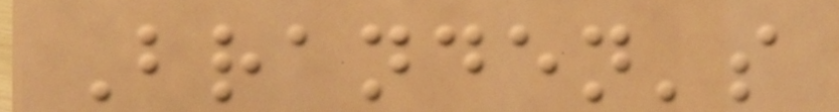Branden's
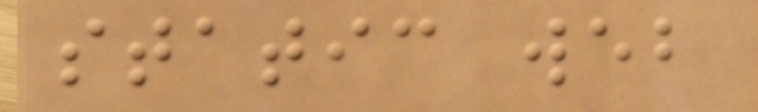static web
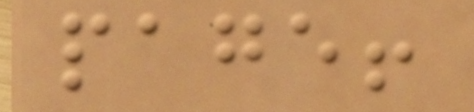page!
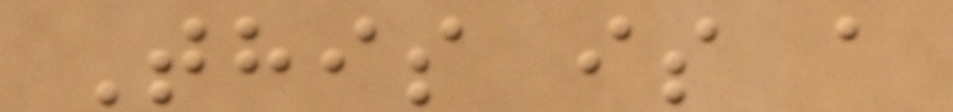This is a
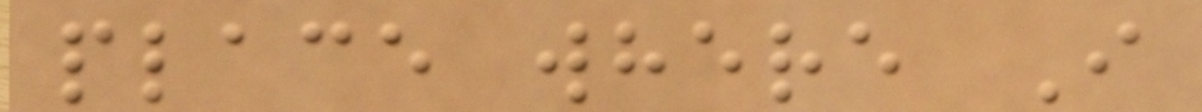place where I
